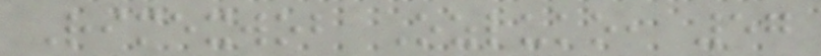Rimexwob Ozluko, 57
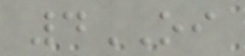4OI
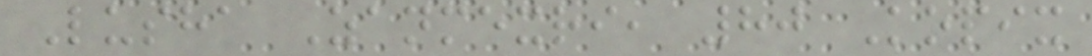Lusha Zanmexri, 80 Kopix
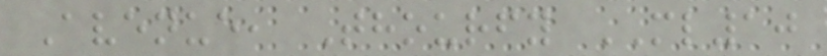Avenue, Thourfy ML10
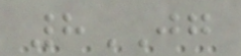8JG
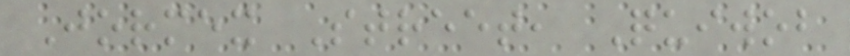Jormex Street, Quiwob
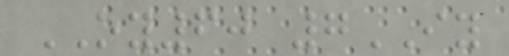OY60 7IY
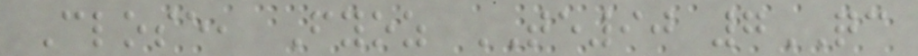Close, Fyoz TE90 7QC
